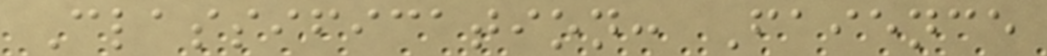Classification: Faience
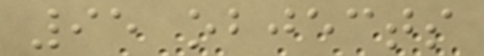95 objects
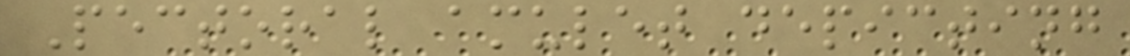Pectoral amulet depicting
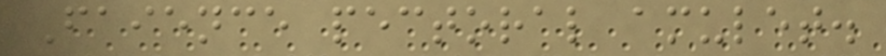Faience pectoral amulet.
